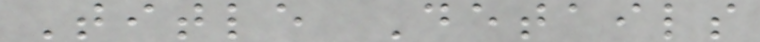Title Details
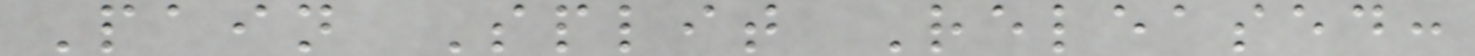Pain Split Released:
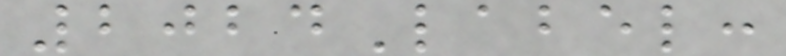2024Label:
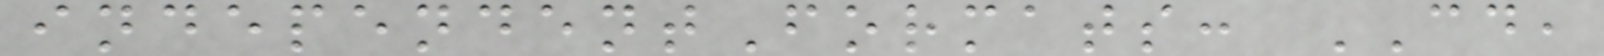independentFormats: CD,
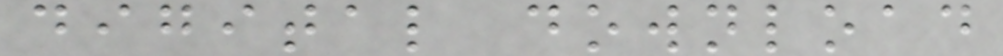digital download
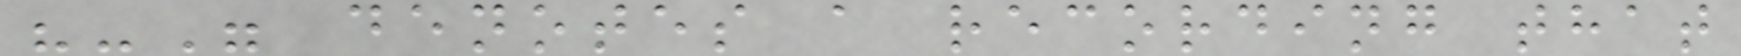"-" denotes a recording that
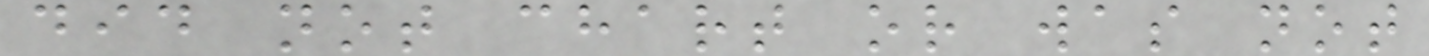did not chart or was not
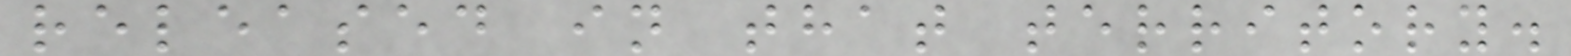released in that territory.
